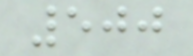500
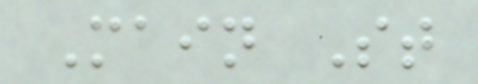Main St
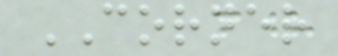CORNER
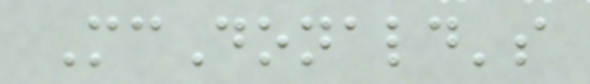McDonald's
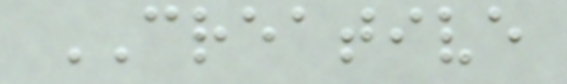CREATIVE
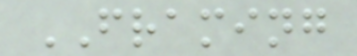FRAMING
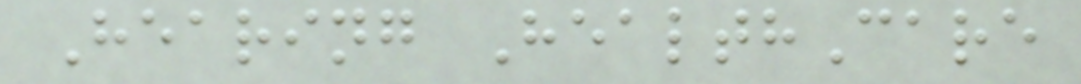Hearing HealthCare
